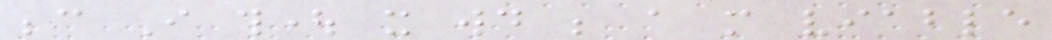because I thought it would be a more viable
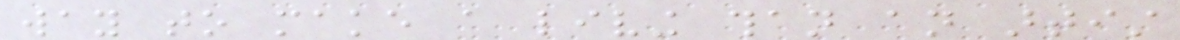way to make a living than an artist
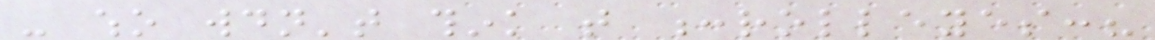- who wouldn't think that :rolleyes:?
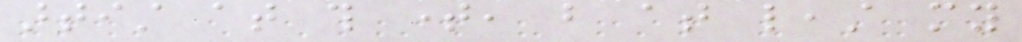artist at this time, but at least my
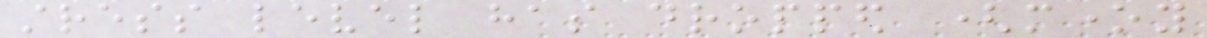stress level has dropped (money
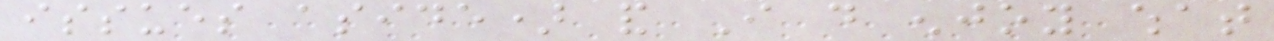issues aside) and I do enjoy what
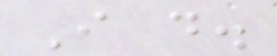I do.
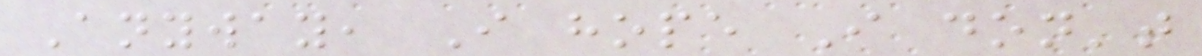Anyway, I hope I don't
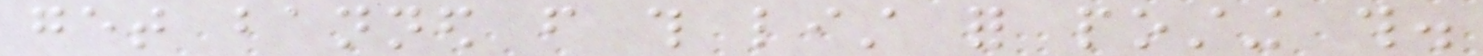get banned from this list for posting this.
